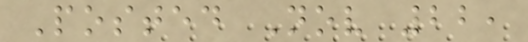Posted Nov 22,
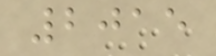2015
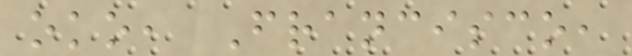oko, Francisco,
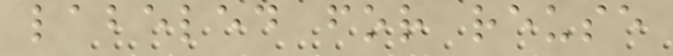labeled for reuse
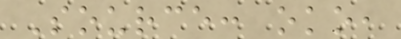Source: oko,
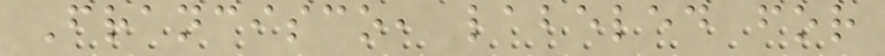Francisco, labeled for
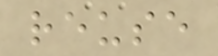reuse
